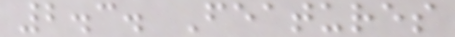2.3. Features
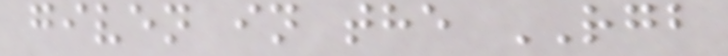given in the RGB
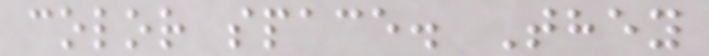color space. They
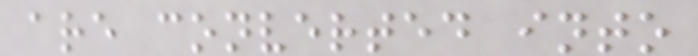are converted into
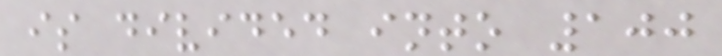is divided into 100
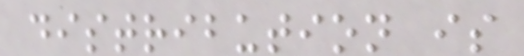distribution is
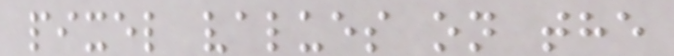pixel values on the
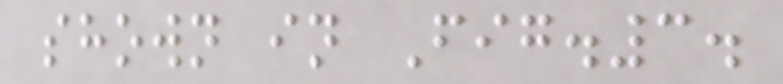shown in Fig.3.
